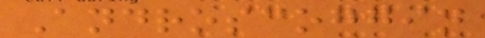Androscoggin
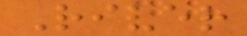River
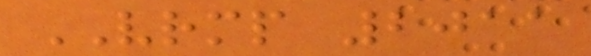VRMP 2011
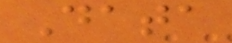Data
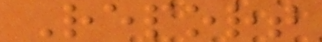Report
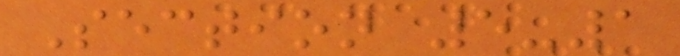Section 5-1
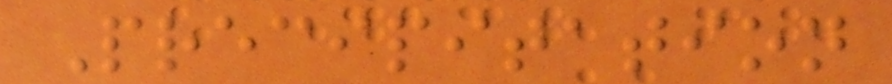Precipitation
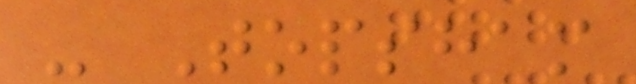- Topsham
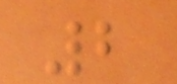2
